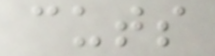cuts
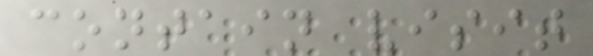contain visit
